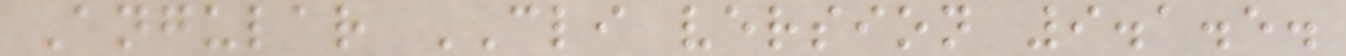Angular CLI version 9.1.5.
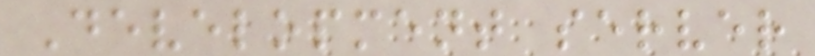Development server
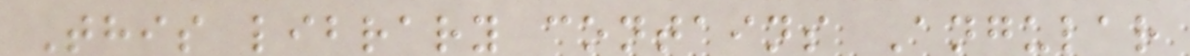This library contains Angular
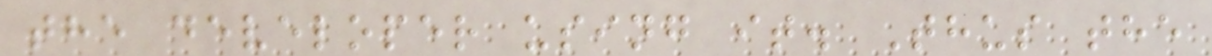the developer using it. Thus the
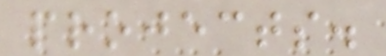projects.
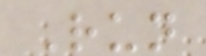Run
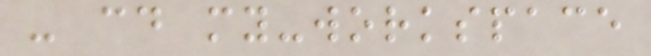- cd my-workspace
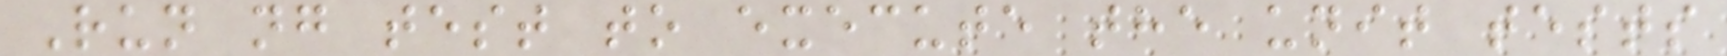Run ng test to execute the unit tests
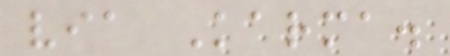via Karma.
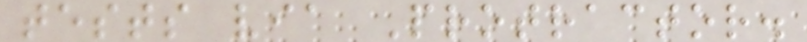tests via Protractor.
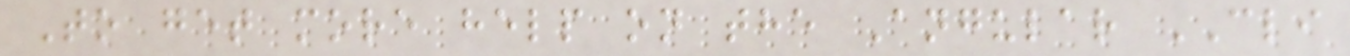To get more help on the Angular CLI
